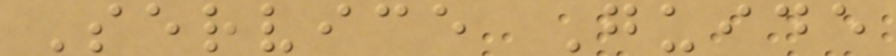Service Guide
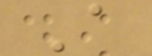A
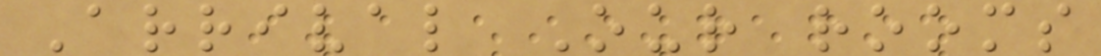Arrival Our rooms
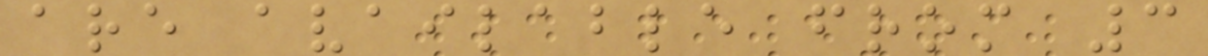are available from 3
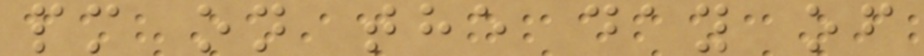pm on the day of
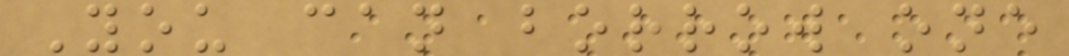You can borrow one
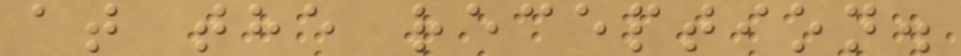at the reception.
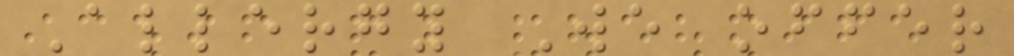Allergy We offer
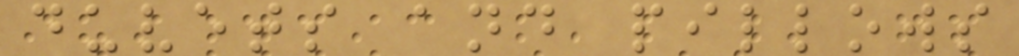duvets and pillows
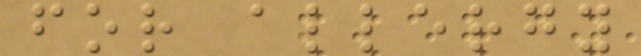for allergy
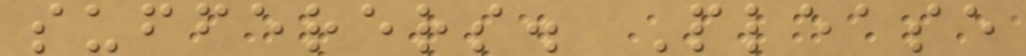sufferers. Please
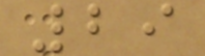29
